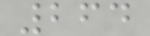264
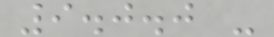9.0.0 -
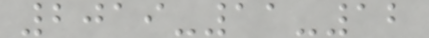2019-11-12
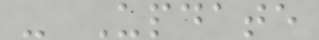- Update
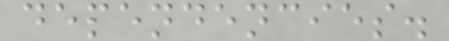dependencies.
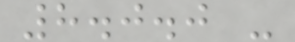8.0.0 -
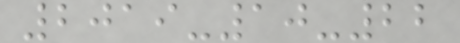2019-10-22
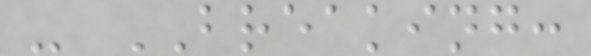- BREAKING:
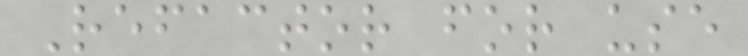Refactor for use
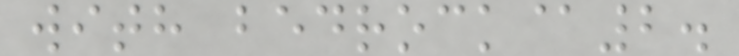with bedrock@2.
